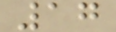17
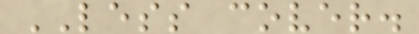LESS cover.
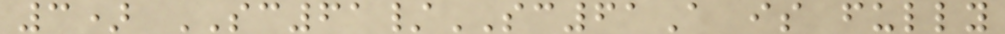3) SC61/SC61A is fully
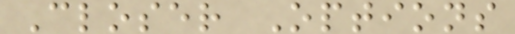Closer Options
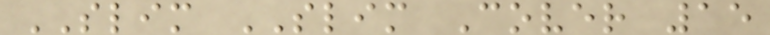SLIM SLIM Cover 15
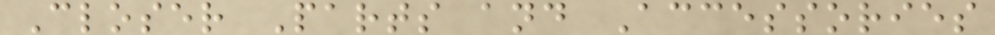Closer Parts and Accessories
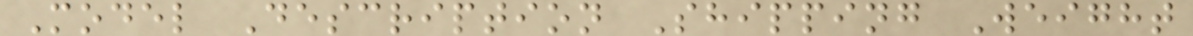Model Description Shipping Weight
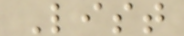List
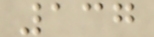137
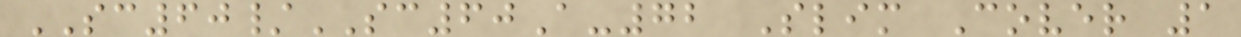SC60/SC60A-72 Slim Cover 1
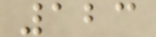123
